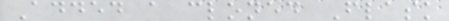Added a cloned Flask
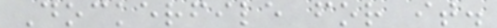Dockerfile for it.
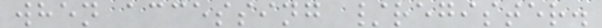when accessing /register.
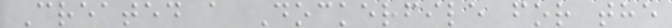Created a Dockerfile for the
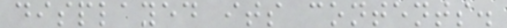displayed its contents.
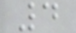4
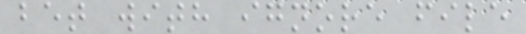bet with ignore file
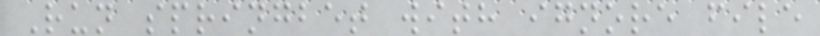Run springbet with ignore file
